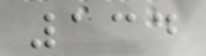134
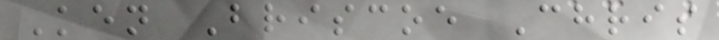Ken Briscoe Chris
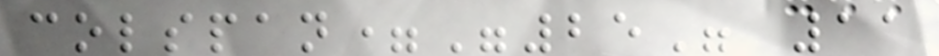colspan="25" 11
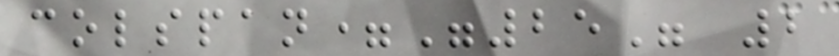colspan="25" 2
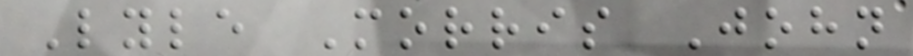Lyle Morris John
